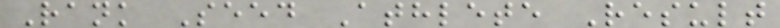Rank Seed Athlete Result
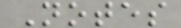Notes
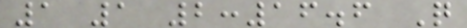1 1 2:16.6 Q
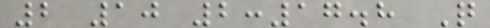2 10 2:17.8 Q
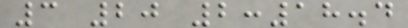3 20 2:18.4
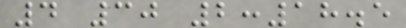4 30 2:18.5
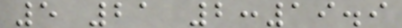5 21 2:19.9
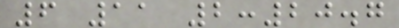6 11 2:20.7
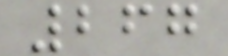267
